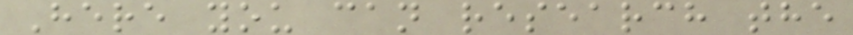Here you can research the
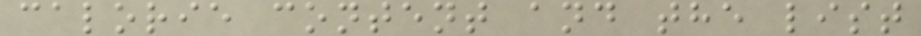calorie content and the list
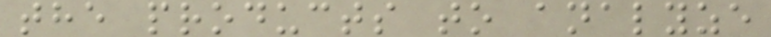the products to analyze
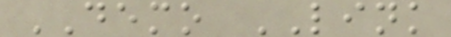DEMO LINK
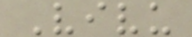Vivu
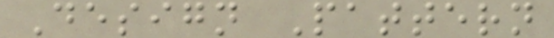Design Pattern
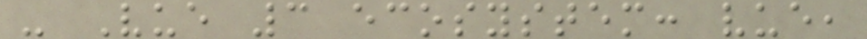- Vue 3 ecosystem: vue,
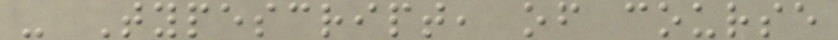- Typescript, of course
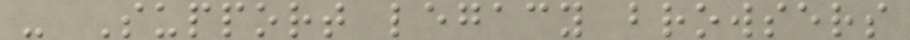- Support legacy browsers
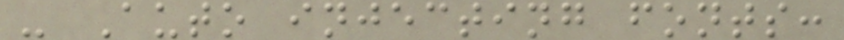- Auto injecting fonts:
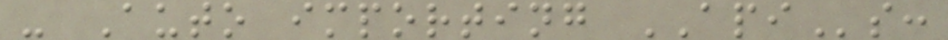- Auto importing APIs:
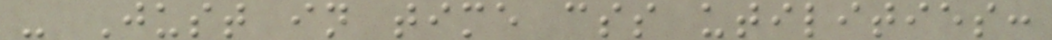- Just in time css utilities:
